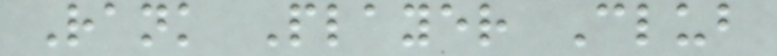Rank Player Club
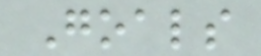Goals
